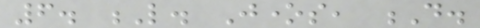6. L. Jones, D.
